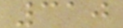310
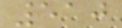510
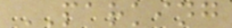PARKING
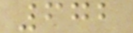672
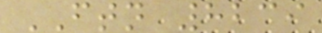FTN 8239
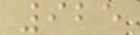925
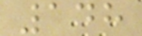148
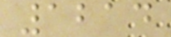1214
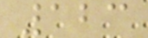123
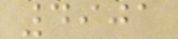4901
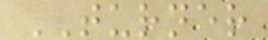TURNER
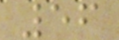56
